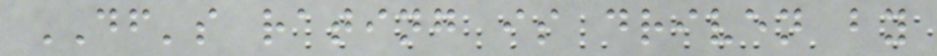DF's rating is driven by
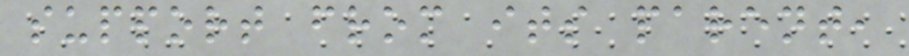support from its parent,
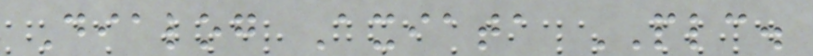Dialog Axiata PLC.
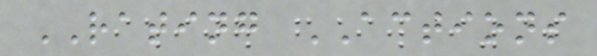RATING ACTIONS
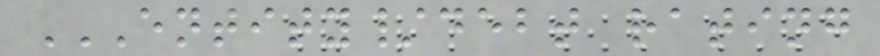ENTITY/DEBT RATING
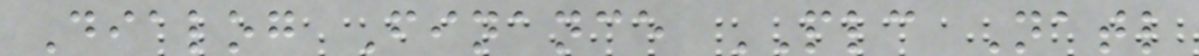Dialog Finance PLC Natl
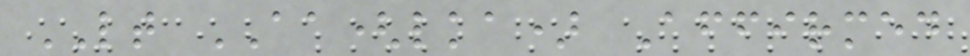LT AA(lka) Affirmed
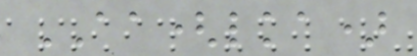AA(lka)
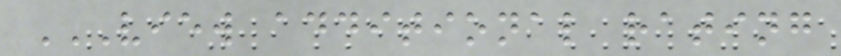VIEW ADDITIONAL RATING
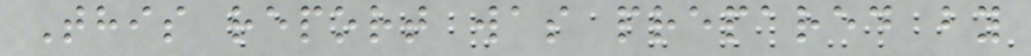This report was prepared by
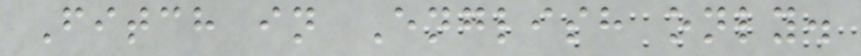Fitch in English only.
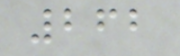262
